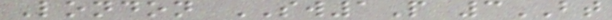London SW1P 3BT
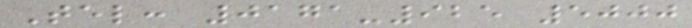Tel: 0171-925 5000
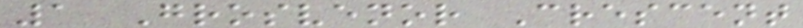1 Grosvenor Crescent
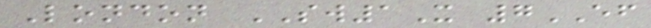London SW1X 7EF
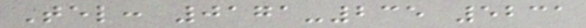Tel: 0171-235 5231
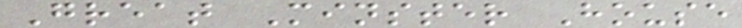Great Minster House
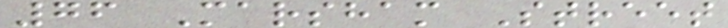76 Marsham Street
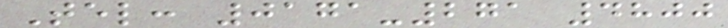Tel: 0171-271 4800
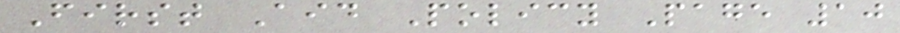First Aid Policy Page 10
